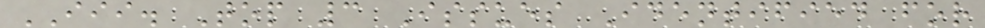III. Top 3 Issues Identified for
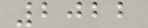2022
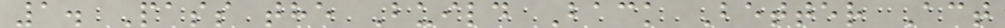1. Pass the Build Back Better Act
